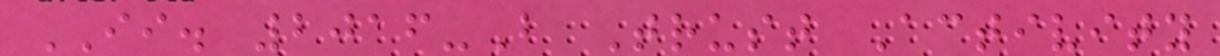II. 2016-B Trust Activity
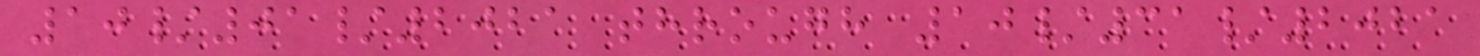10/01/2021 through 10/31/2021
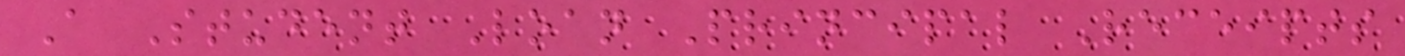A Student Loan Principal Receipts
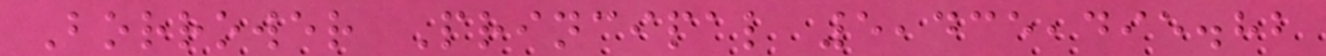Borrower Principal 5,435,495.82
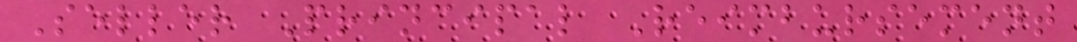Seller Principal Reimbursement
